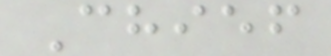Chief
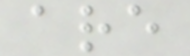are
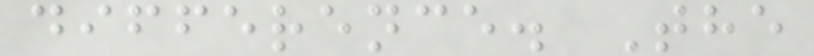difference. The
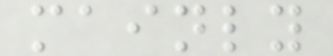mainly
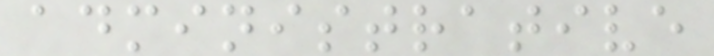administrative
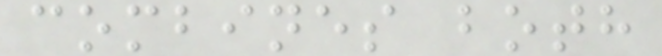combines both
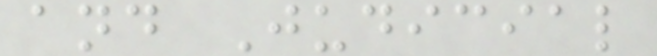and Judicial
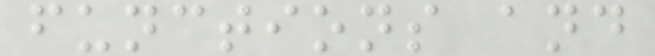functions and
